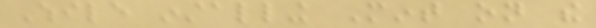While installing Mint on the
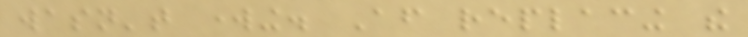wasn't working. After replacing the
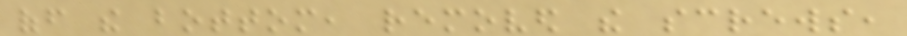off the bottom, removed the screws,
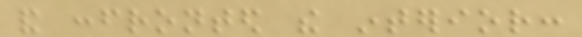and confronted the interior:
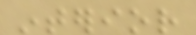interior
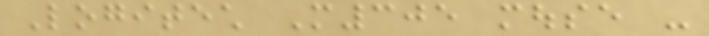Logitech M305 mouse -
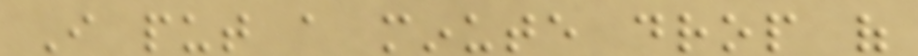I put a minute drop of
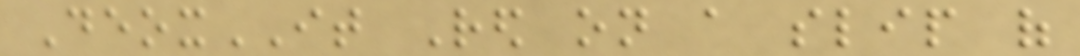DeoxIT Red on a slip of
